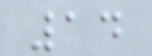14
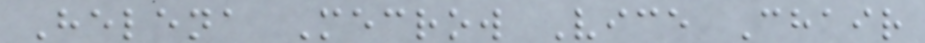Helena Mecrow Vice Chair
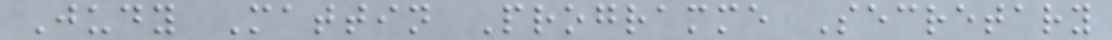Judy Mattin Programme Secretary
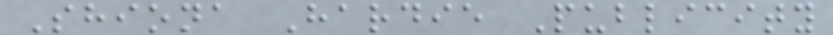Shiona Hardie Publicity
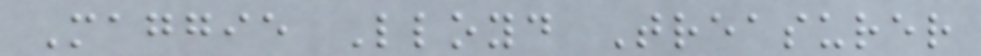Maggie Lloyd Treasurer
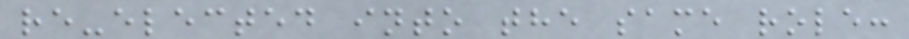re-elected into the same role:
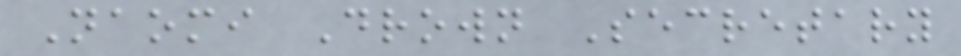Naomi Drown Secretary
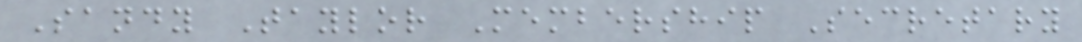Sandy Taylor Membership Secretary
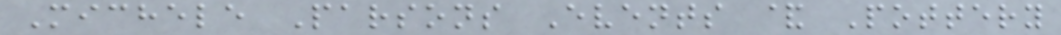Michele Parsons Events & Pottery
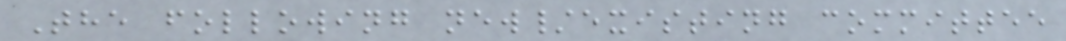The following new/existing committee
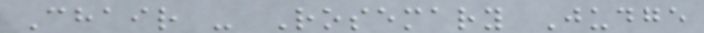Chair - Rosemary Judge
